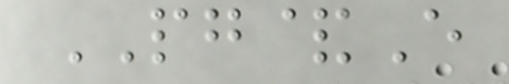PG&E
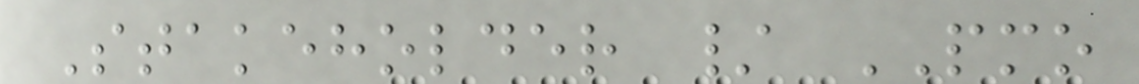Stakeholder / PMO
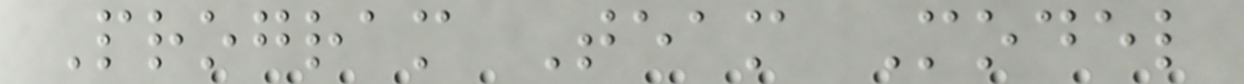Program Team Model
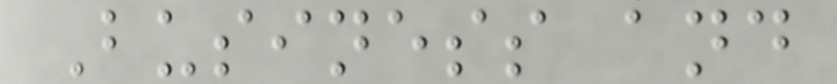Business and
